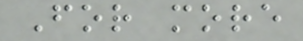For more
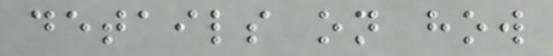details on how
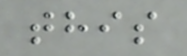this
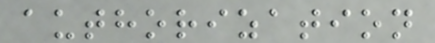authorization
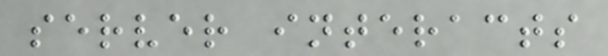server interacts
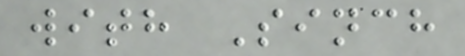with Sinch
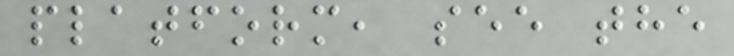platform, see the
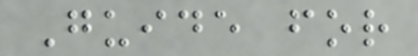Guide for
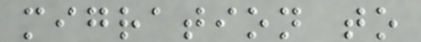migration to
